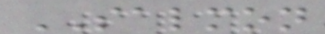SALMON
